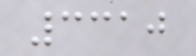3310
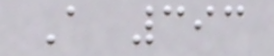A 393
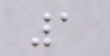1
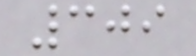309
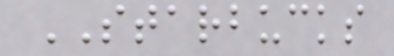STARBUCKS
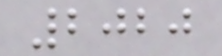2020
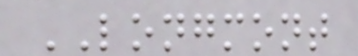LONGMONT
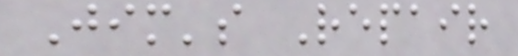Jim's Repair
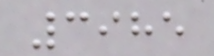3985
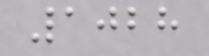1028
